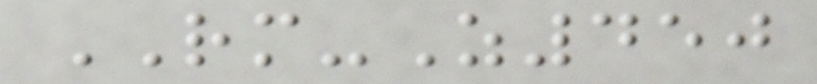RM-Z450
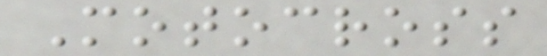Motocross
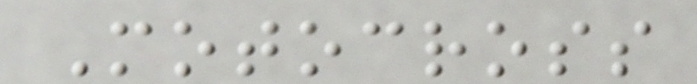Motocross
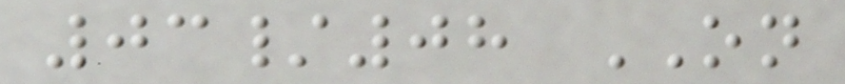03/08 ON
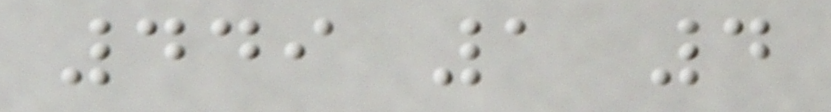449 1 4
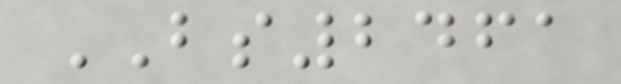BS2461
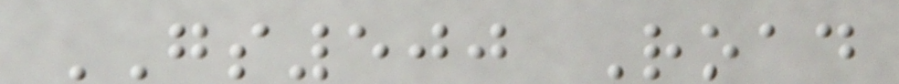GS500 Road
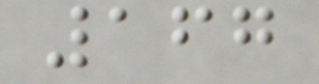167
